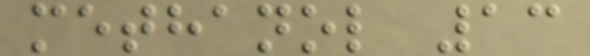methanol 13
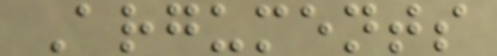Arguments
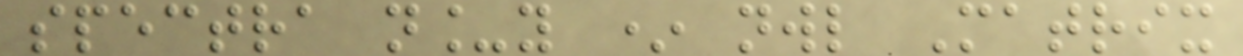spectra n_y * nwl Matrix
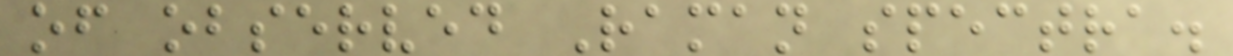of observed Raman spectra.
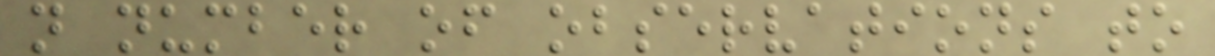n number of observations to
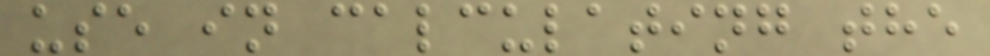use in calculating the
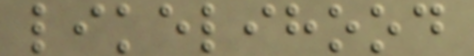likelihood
